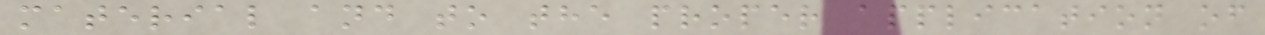material and to the proper application of
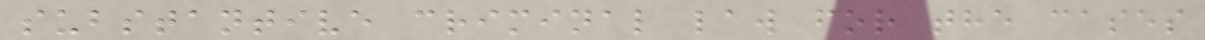substantive criminal law for the cases
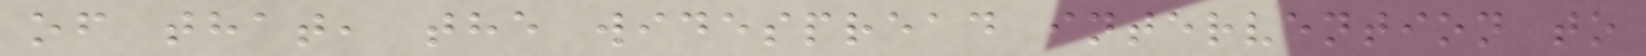of that, the widespread intervention to
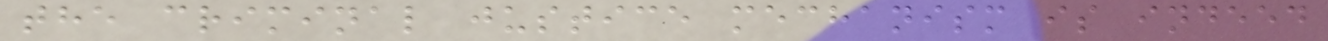the criminal justice mechanism is indeed
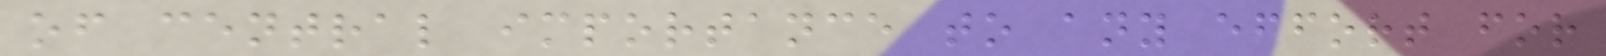of central importance to any effort for
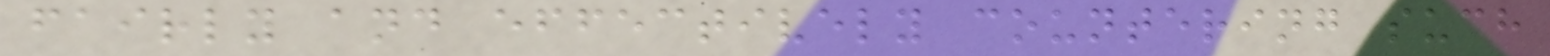fairly and effectively countering such
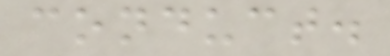conduct.
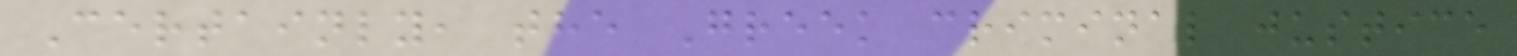Certainly, the Greek criminal justice
